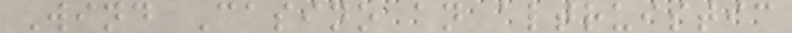Wind Casino an altruistic
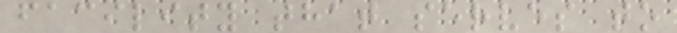facility that serves to
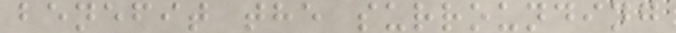benefit the surrounding
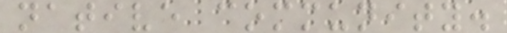native community.
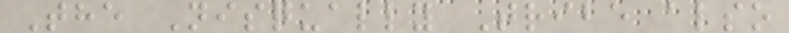The Nisqually Tribe also
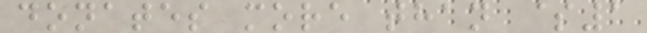donates more than $1
